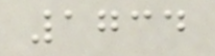1734
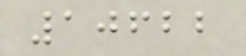10622
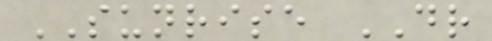SUNRISE DR
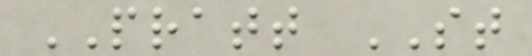PRATT ST
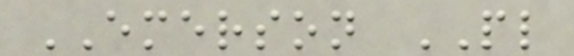EMERSON PL
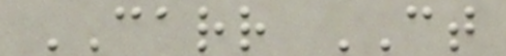CARR CT
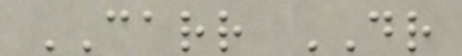CARR DR
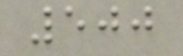500
